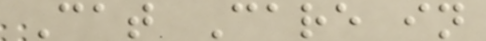Cat Care in
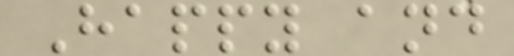Happy and
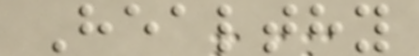Healthy
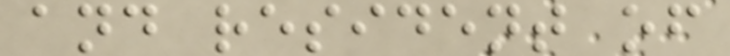and resident of
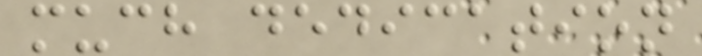much dedication
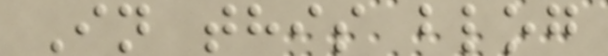In this blog
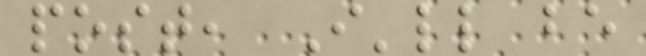post, I'll be
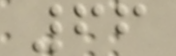66
